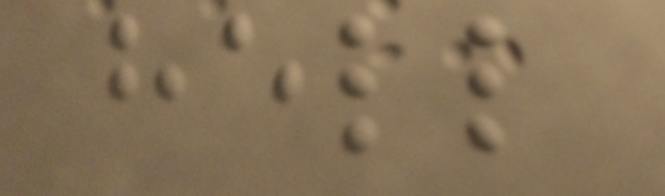hell
